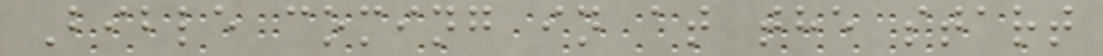Bible coming in at the start
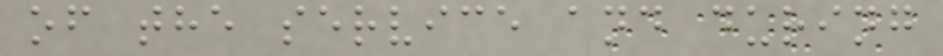of the service and during
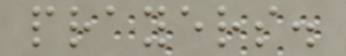prayers.
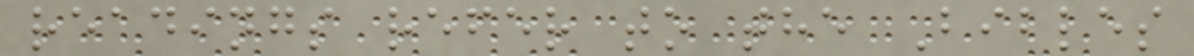readings refer to the Bibles
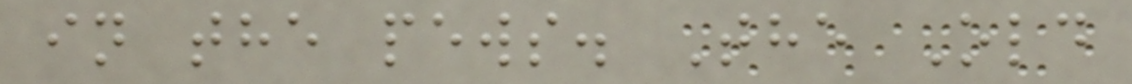in the pews. The Old
